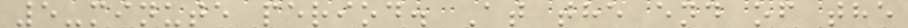5-minute period. At the end of the
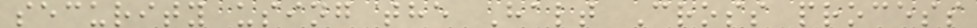security using the Halt Cross process
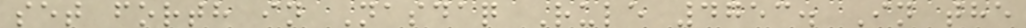set forth in Nasdaq Rule 4753. In the
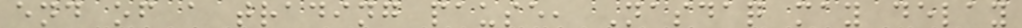end of a trading pause, Nasdaq may delay
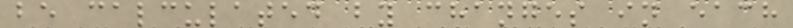be calculated by changes in each
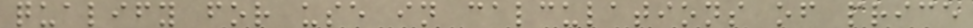qualify for use in calculations of price
